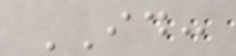ID:
